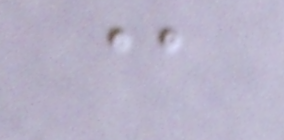@
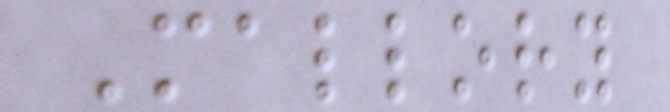Mallory
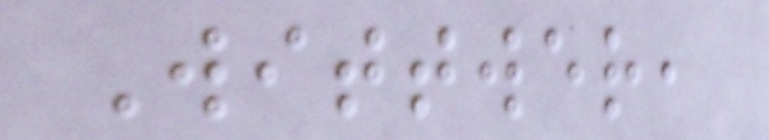Wittwer,
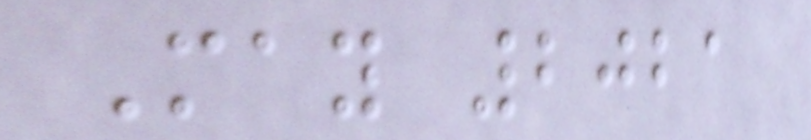May 2021
